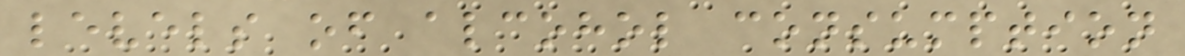levels of alcohol consumption
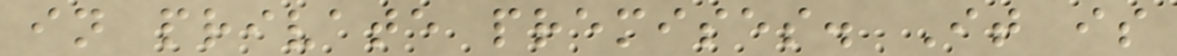in private premises. It is
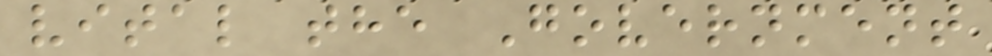vital the Government
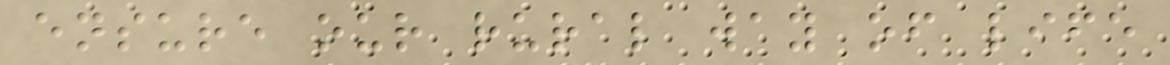ensure our rural way of life
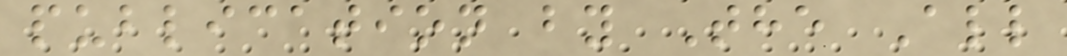publication by The All
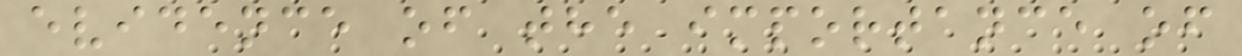evidence of the importance of
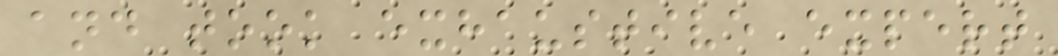and took exhaustive expert
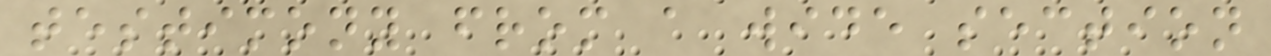testimony from a wide section
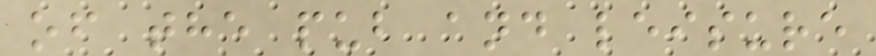of the pub and leisure
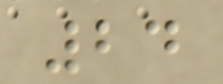24
